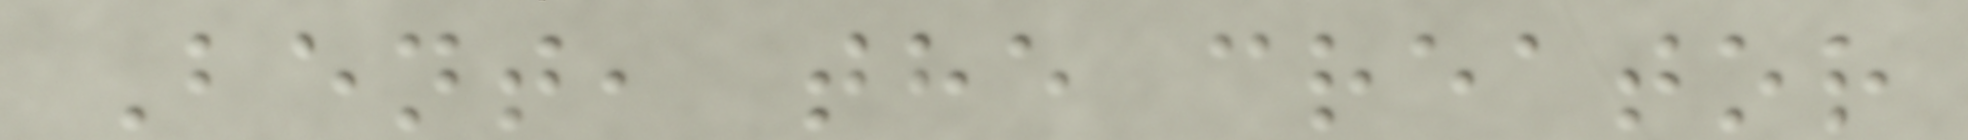Bent, the creator
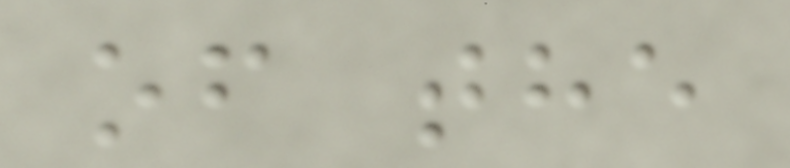of the
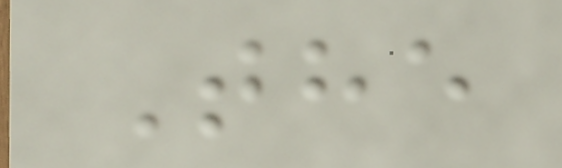The
